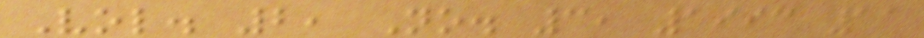Vol. 2, No. 3, 1993 11
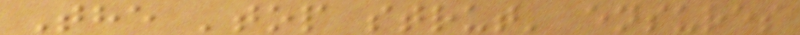The 'top strut' ensures
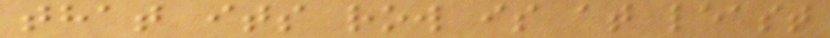that its row is at least
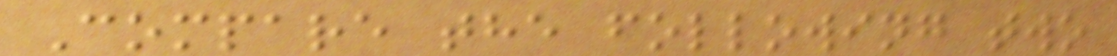Compare the following two
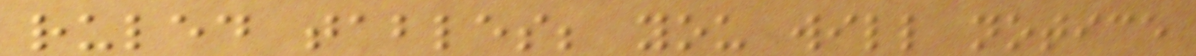ruled tables; you will notice
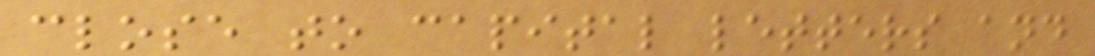close to capital letters and
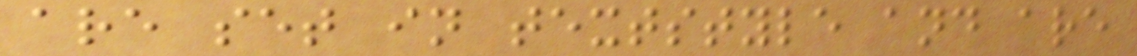are set in textstyle and are
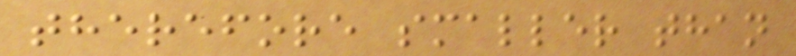therefore smaller than
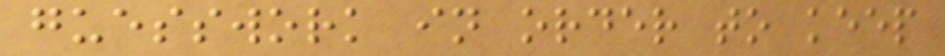guesswork in order to keep
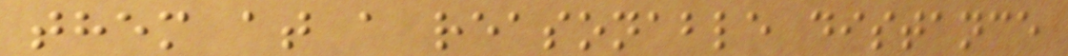them at a reasonable distance
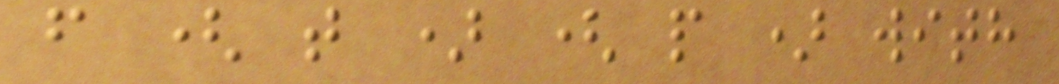f ( t ) ( p ) with
